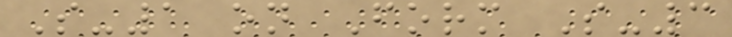S-1 on Form S-3
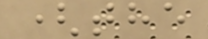(the
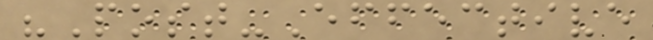"Post-Effective
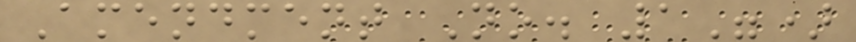Amendment No. 1")
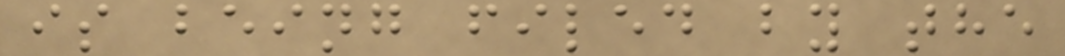is being filed by the
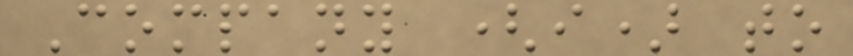Company (i) to
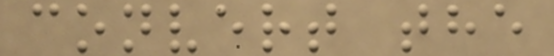convert the
